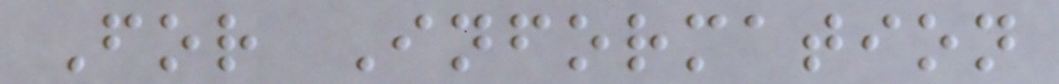For Information
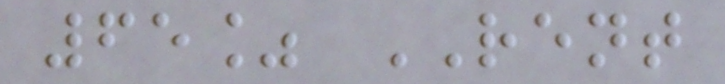65% RENT
